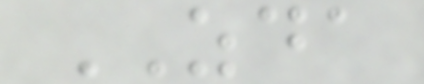ZDA
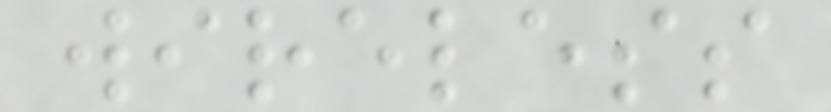wireless
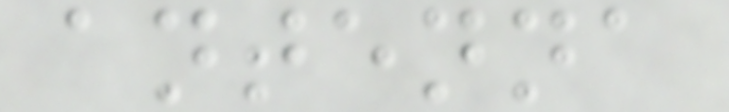antenna
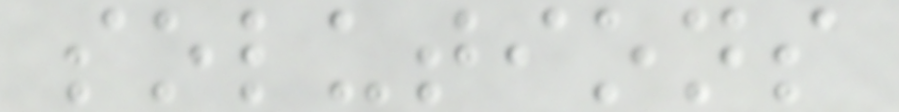solutions
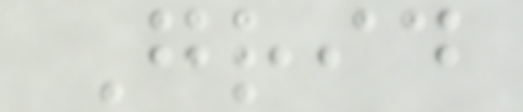Grid
